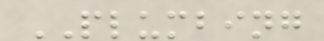PLUMBING
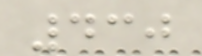430
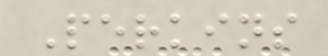Perkins
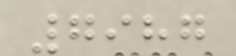7987
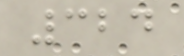324
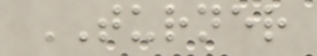TURNER
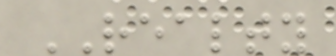REALTY
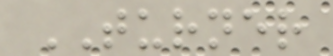TURNER
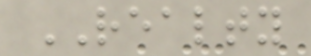REALTY
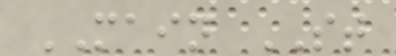MAIN ST
